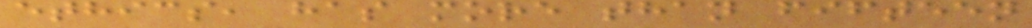ethics, has more than fifteen
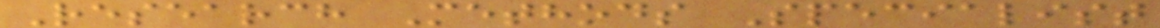Research Methods Specialist
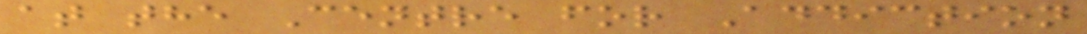at the Centre for Addiction
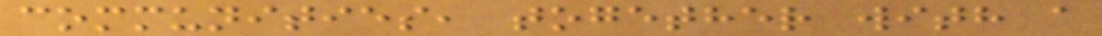communities, together with a
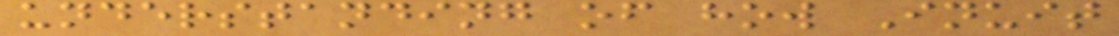understanding of how Inuit
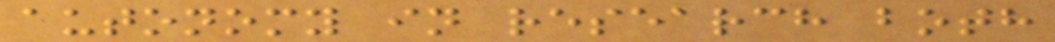autonomy in research both
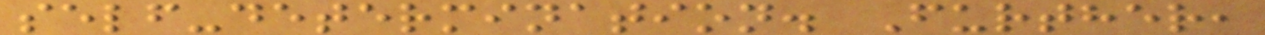self-determination. Further,
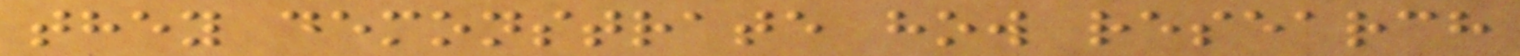they demonstrate how research
